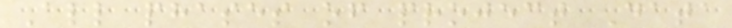All phases of project Data
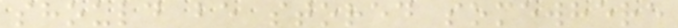should be stored somewhere
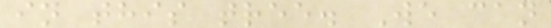in this tree. We can
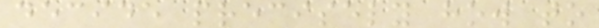decide precisely how to
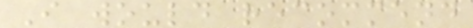I would recommend
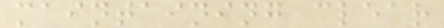maintaining clear
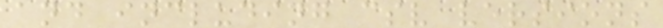and including csv versions
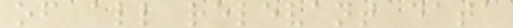of all relevant data
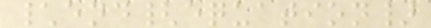\end{equation}
